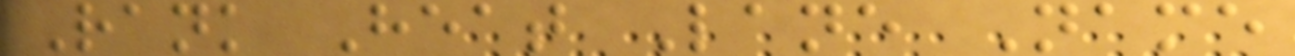Rank Heat Lane Name
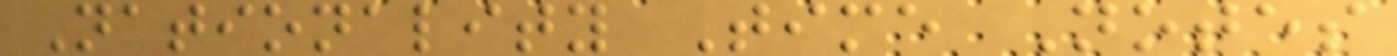Nationality Time Notes
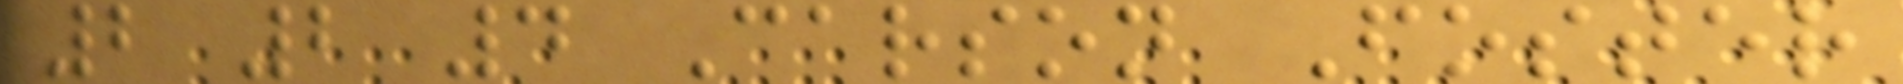2 2 4 Carson Foster
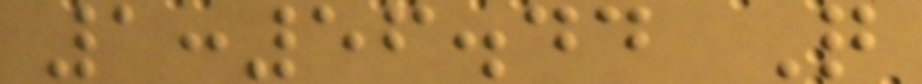1:56.44 Q
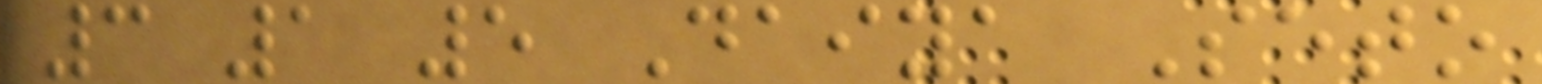3 1 5 Daiya Seto
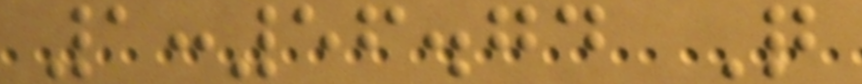1:56.74 Q
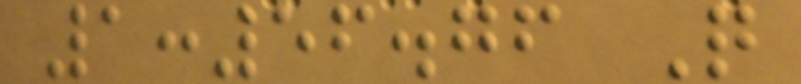1:56.76 Q
